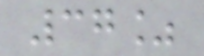37%
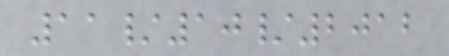11/10/2012
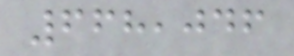668,046
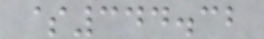$344.32
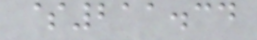$211.34
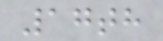17th
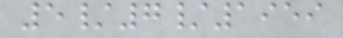5/7/1959
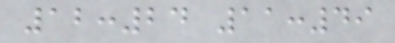12:24 11:49
